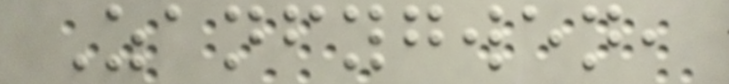Zanfygwen,
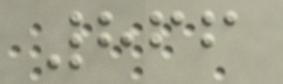866
